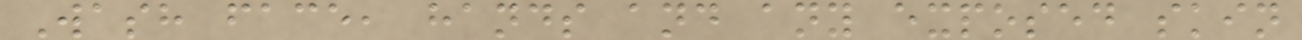Wash face, hands and any exposed skin
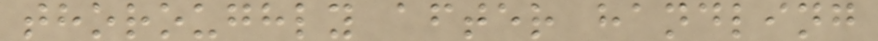thoroughly after handling
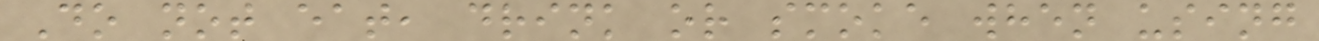Do not eat, drink or smoke when using
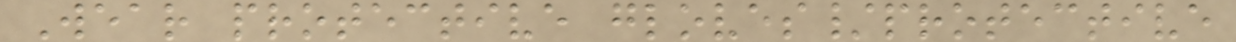Wear protective gloves/protective
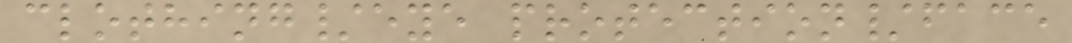clothing/eye protection/face
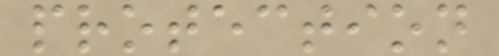protection
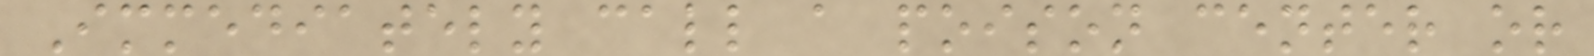Immediately call a poison center or
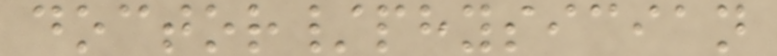doctor/physician
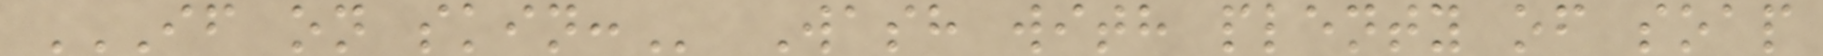IF ON SKIN: Wash with plenty of soap
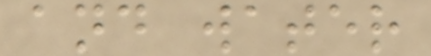and water
